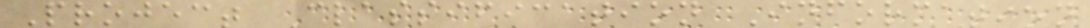Project Classification Information
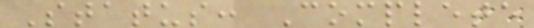Status: Complete
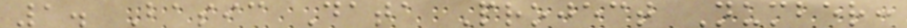1. Basic Data Project Number:
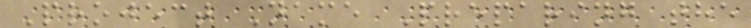Project Name Preparing the
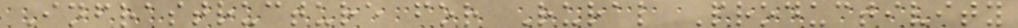Infrastructure for Rural Productivity
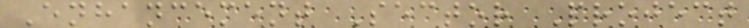Enhancement Sector Project
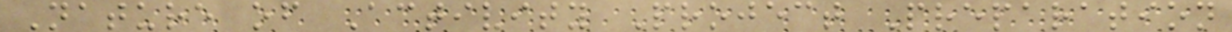Nature of Activity Project Preparation
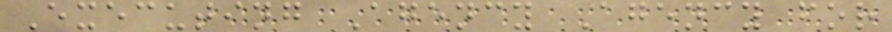Executing Agency Agency for
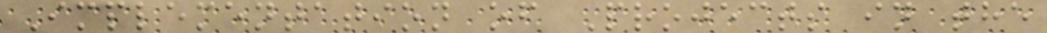Implementation of Projects in the
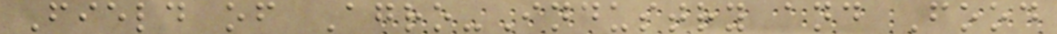Field of Agro-Industry and Food
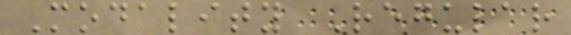Modality Regular
